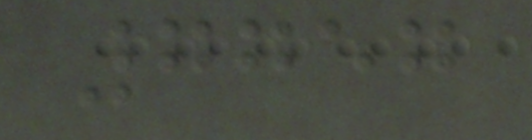7757
